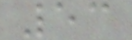53
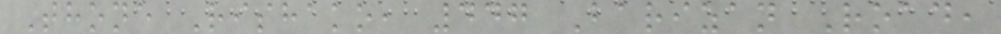Thone Rishako, 447 Barizan Road,
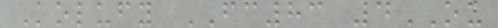Kolufy FC83 4OU
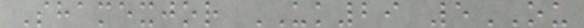Shamexjor UK29 5OU
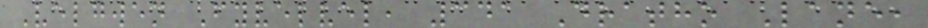Velgwen Fyvelvel, 341 Dratho Lane,
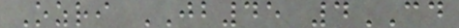Ozri JB45 4CD
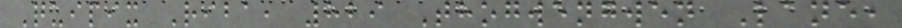Quipix Riba, 829 Thogwengwen Lane,
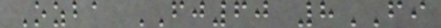Ozba FJ60 8FI
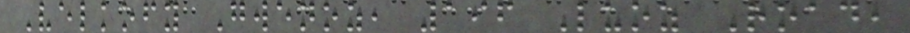Velkofy Gwenoz, 196 Luoz Road,
